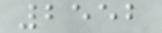2552
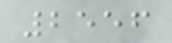2556
